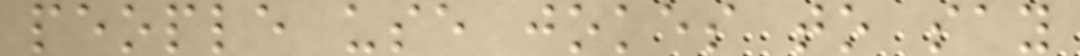people use jokes to say
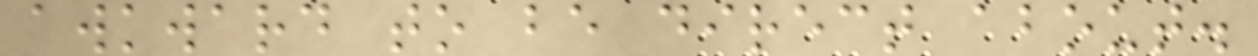awkward to be direct about.
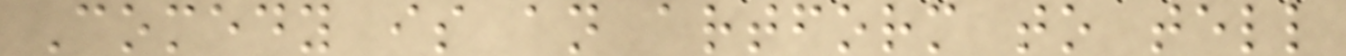Comedy is an artform to tell
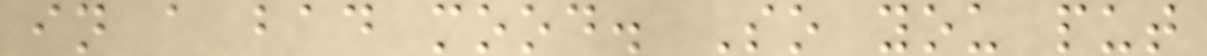in a bad mood. So you put
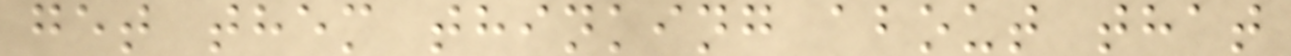get them thinking about that
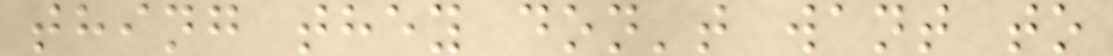thing they don't want to
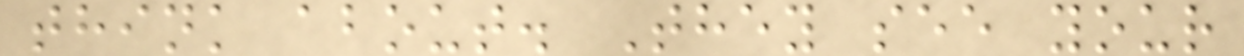think about. They see your
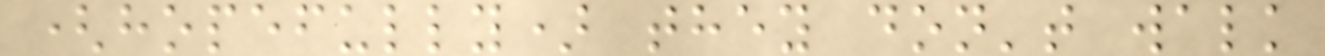(hopefully) they don't walk
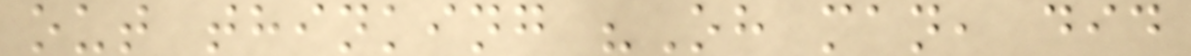out thinking "Oh man, did
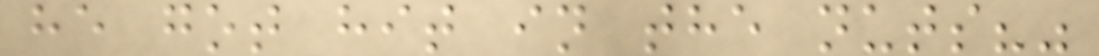he got hit in the nuts?"
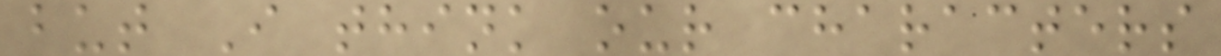but I think our characters
